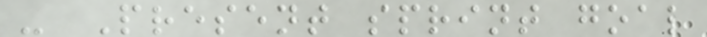- Present sprint goal
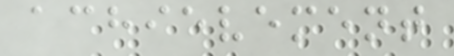achievement
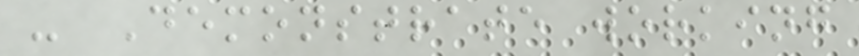- Demonstrate working
